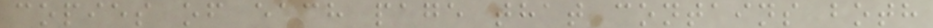copies of each page that contains both
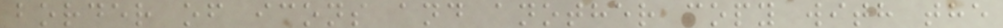border of icons and another copy with the
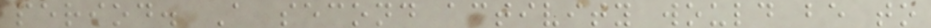period. A second activity would be to
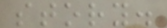story.
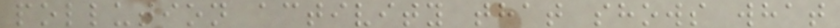pollution activity that shows what
